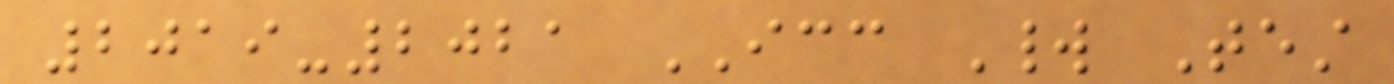2019-2021 ICC World Test
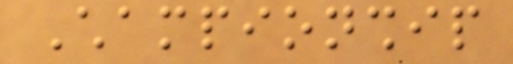Championship
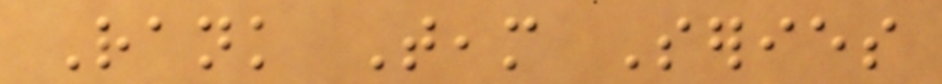Rank Team Series
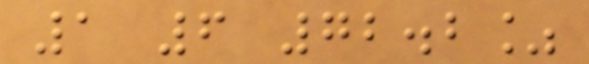1 6 72.2%
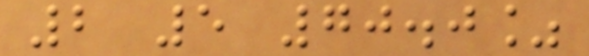2 5 70.0%
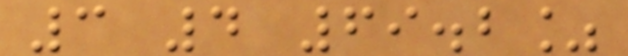3 4 69.2%
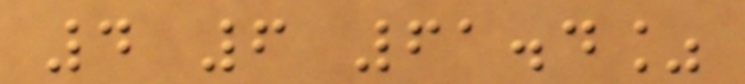4 6 61.4%
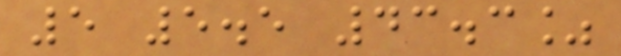5 5.5 43.3%
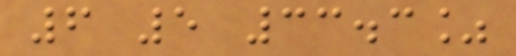6 5 33.3%
